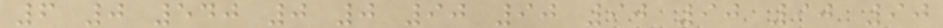6 0 540 0 0 90 90 90 90 90 90
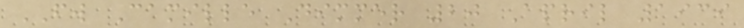FW Camille Dimmer 20 April 1939
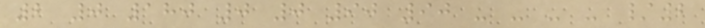2 0 180 0 0 90 90 - - - - /2
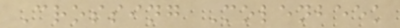Crossing Molenbeek
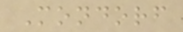Mondorf
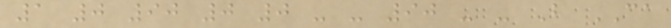1 0 90 0 0 - - 90 - - B CA
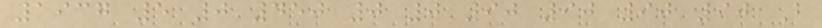1937 5 0 450 0 0 90 90 90 90 B
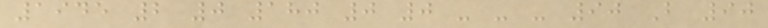1945 2 0 180 0 0 - - - 90 B 90
